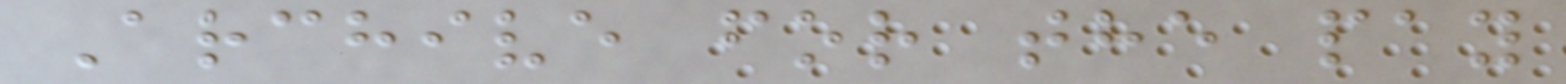Archive for the pay
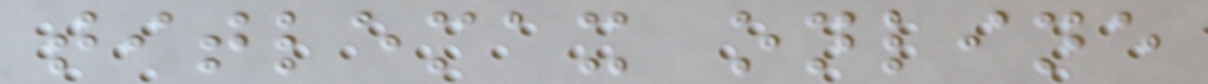titlemax online
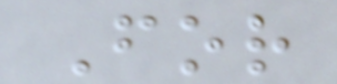For
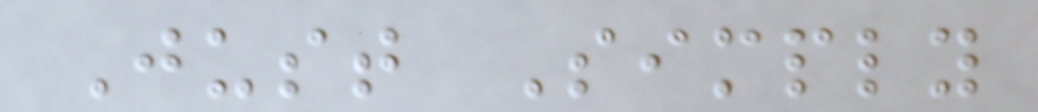Just Simply
